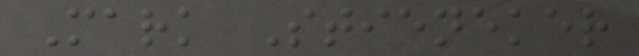Mark Stieneker
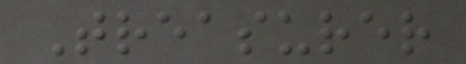Treasurer
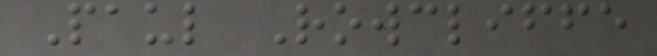Paul Rowcliffe
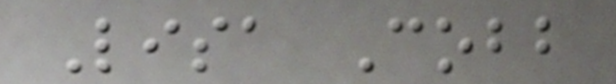Lisa Cobb
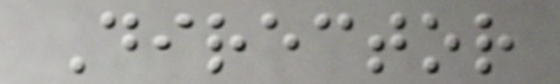Director
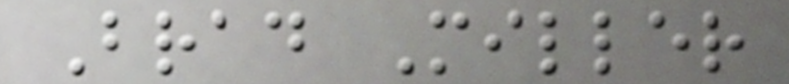Brad Miller
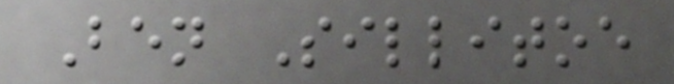Ben Sillitoe
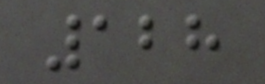128
